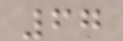67
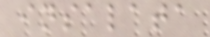insalata
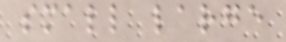small large
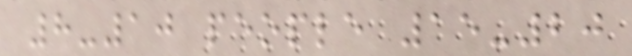8-10 people 15-20
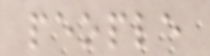people
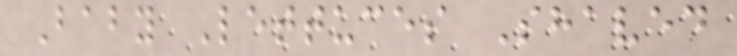Baby Lettuces Shaved
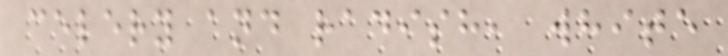celery and radish, white
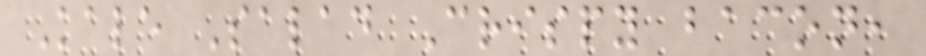Kale Salad Crispy bacon,
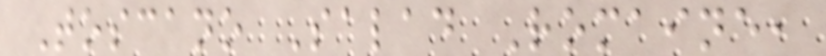Toscano Salad Romaine,
